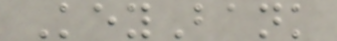KeyBank
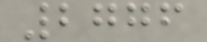2776
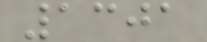1301
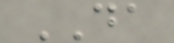DA
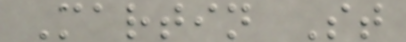Martin St
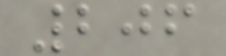206
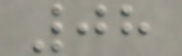08
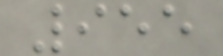955
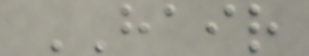HAIR
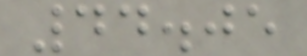44.05
